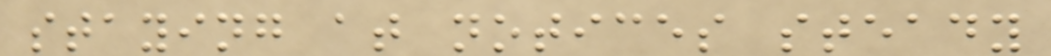staying at notices steady
